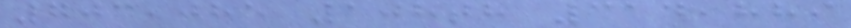703,085 108th 314,889
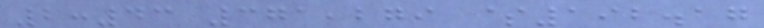2:43 371,279 $192.17
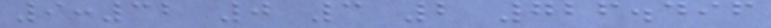9:32 0 3 2 726.496
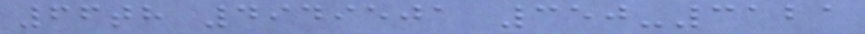66th 4949501 350-3121
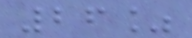26%
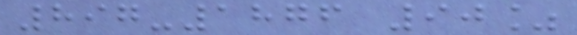897-1876 90%
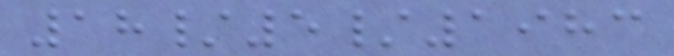18/5/1983
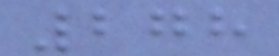278
